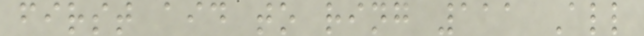first aid to ring 111 All
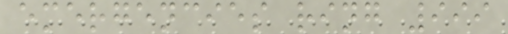emergencies ring 999
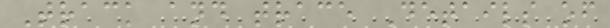Track and trace Details of
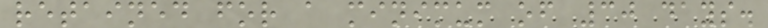retained for a minimum of 30 days.
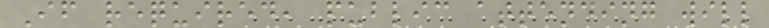If required, public attending will
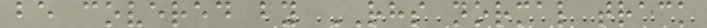be covered by RHS normal track
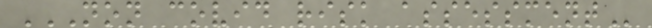NON COVID RISK ASSESSMENT
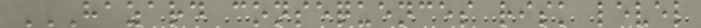HAZARD CONSEQUENCES RISK LEVEL
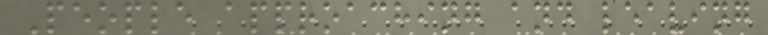People approaching and leaving
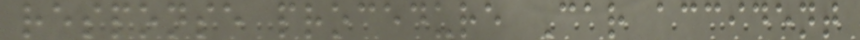response procedure Car accident
